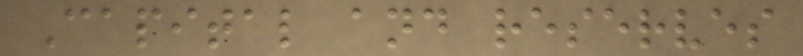Capital and reserves
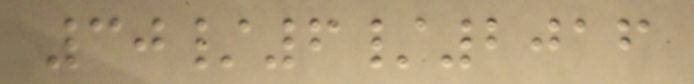30/6/2016
